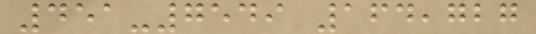451-7549 164,727
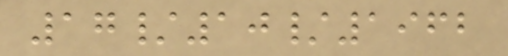17/10/1962
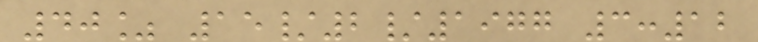40% 15/2/1977 3:12
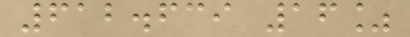612.639 16%
